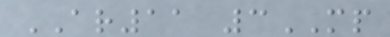AR11 3MP
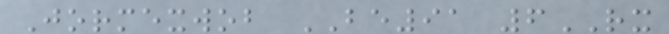Jormexwob BE91 6RX
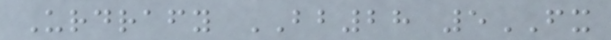Urdrafy BB28 5FX
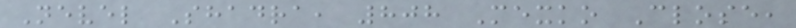Nevel Shadra, 808 Mexko Close,
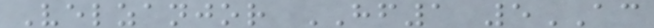Velzanjor HF1 5AC
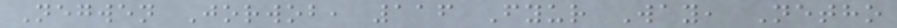Negwen Jorwob, 116 Fyur Way, Netho
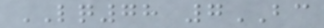LQ78 7BC
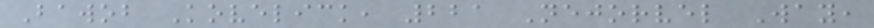Bawob Kovelick, 221 Nejorvel Way,
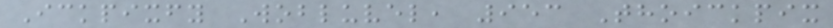Ickpixfy Wobluvel, 953 Thoickpix
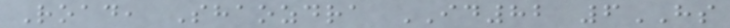Road, Shaozdra ID82 6HS
